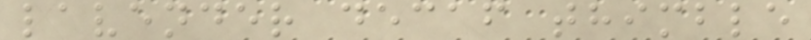lavender decaf thimble
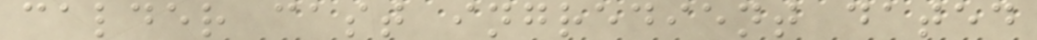calder cast ingredient dated
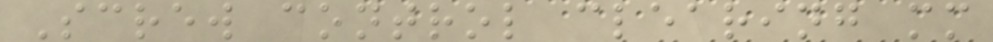Screw control clearing mm
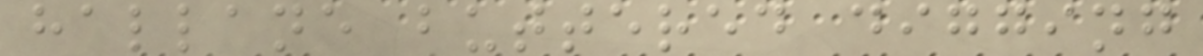hallane buttered digging
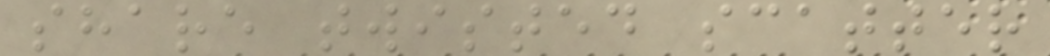share twisted scatter
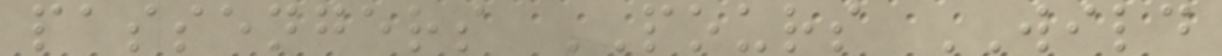passengers POURS WILD
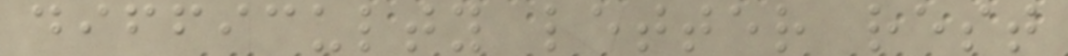difficulty letter rest
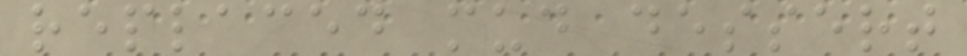replaced mud dessert
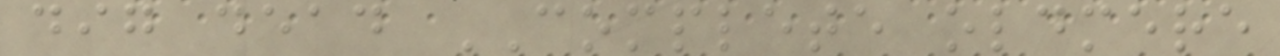dig dead COMPLETE oldmere
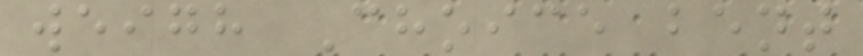weigh Choice bent
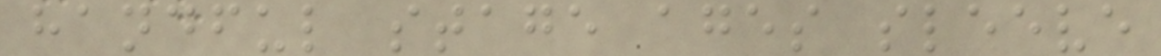handful stage ages sleeve
